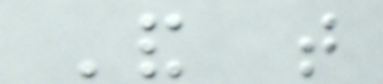And that
